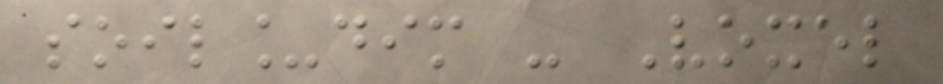soil_dim - Voxel
